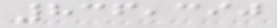836,390
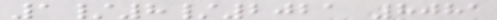1/8/2021 8081
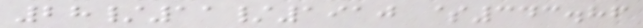28/11/1910 $343.86
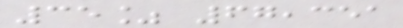35% 67,351
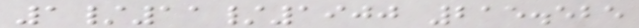1/11/1900 215.525
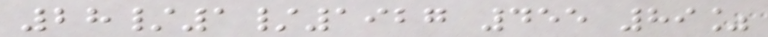28/1/1927 455 89%
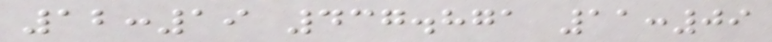12:19 437.871 11:09
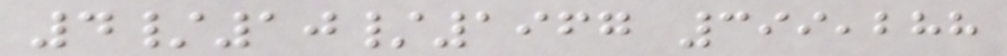4/10/1967 399,288
